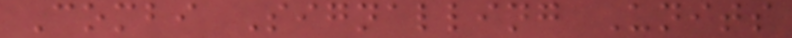Combi Signalling Units
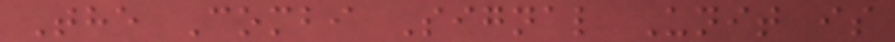The Combi Signal Unit is
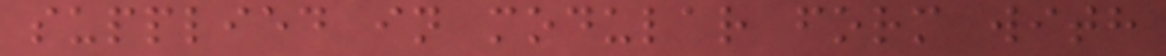supplied in modular form with
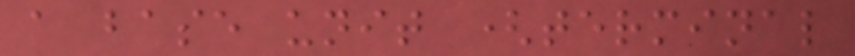a base unit (terminal
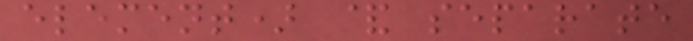element) & separate
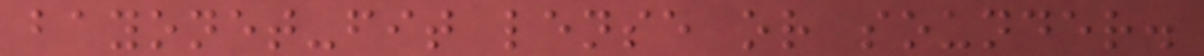bayonet-fit lense or sounder.
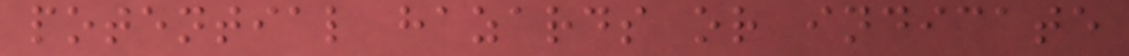potential hazards or indicate
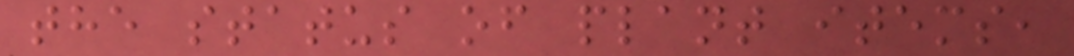the status of plant items,
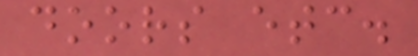doors etc.
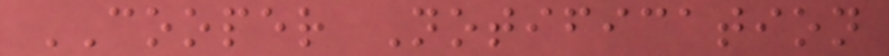COOPER Notification
